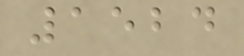1524
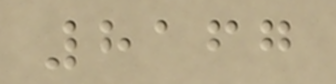8167
